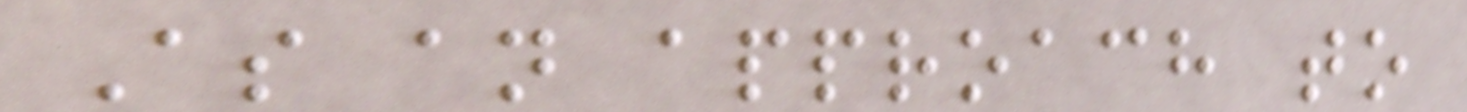As an approach to
